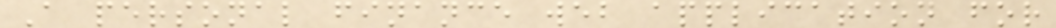A personal finance web application for
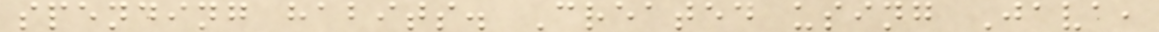spending habits. Created using Java,
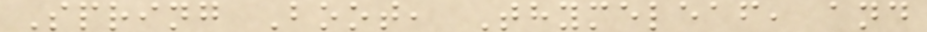Spring Boot, Thymeleaf, and
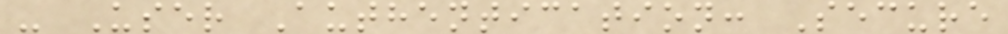- User Authentication: Secure
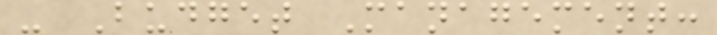- Budget Management:
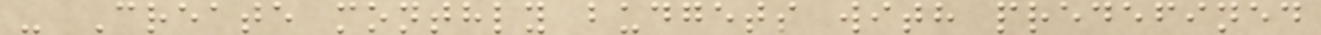- Create monthly budgets with predefined
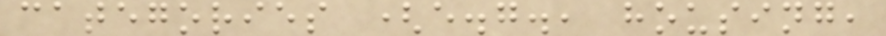categories (e.g., housing,
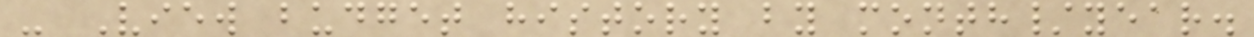- View budget history by month/year.
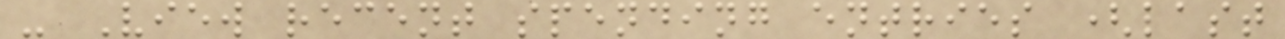- View recent spending entries (last
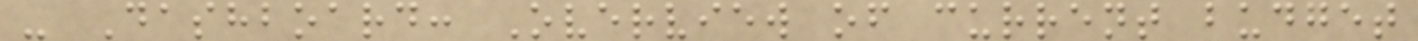- Dashboard: Overview of current budget
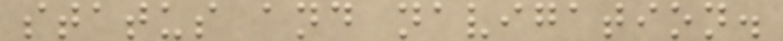status and navigation.
